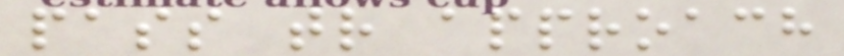pass tr approach
